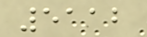5112
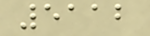5112
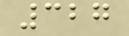327
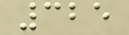325
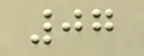07
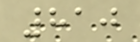810
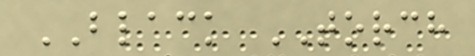BLACK TORCH
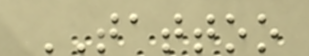TATTOO
